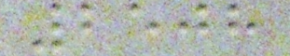2508
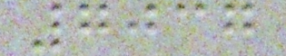7037
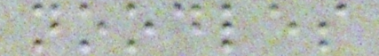noodles
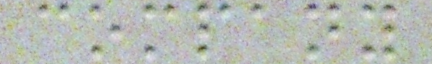company
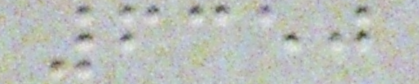6350
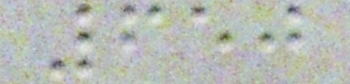650
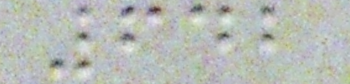642
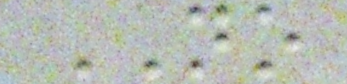NO
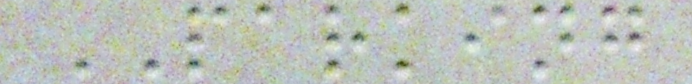PARKING
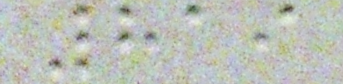819
